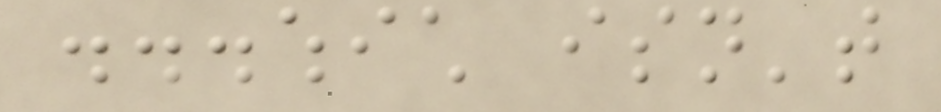...which isn't
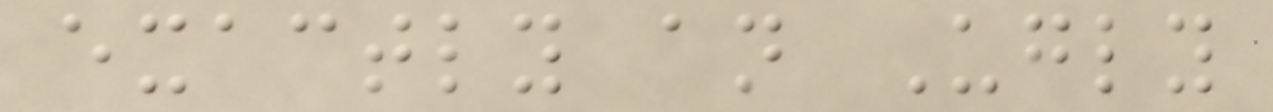exactly an Ugly
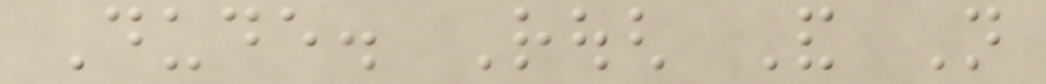Dude. Rough And Not
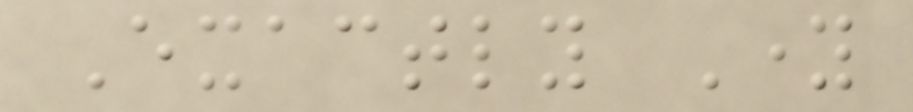Exactly Young
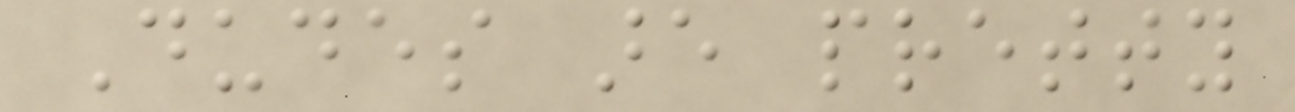Dudes are pretty
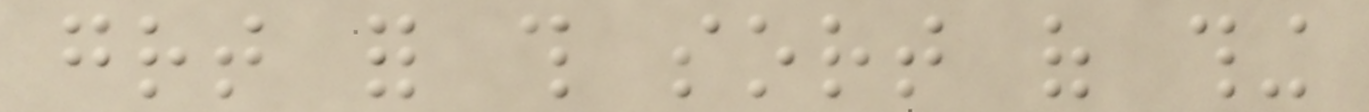great for this sort of thing
